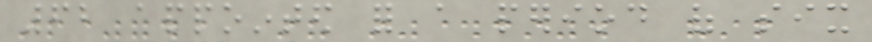62 appointed for a period of six
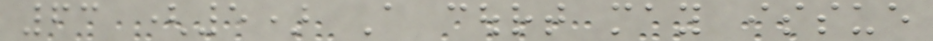63 (5) A court may issue
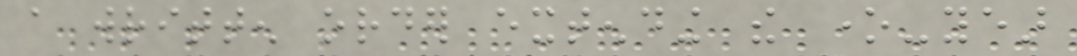a written order extending the one-year
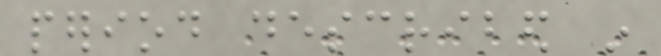period described in
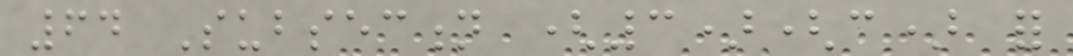64 Subsection (3)(c) for
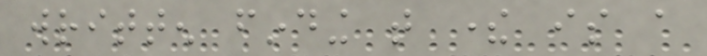written finding that there is a
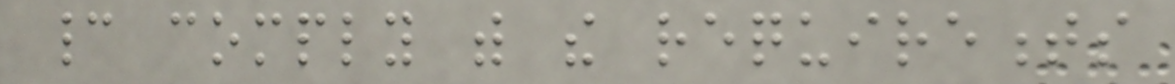cannot comply with the requirements
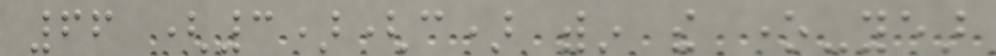66 (3)(c) within the one-year
